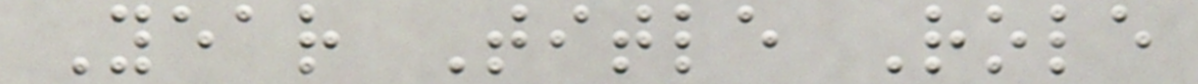Year Title Role
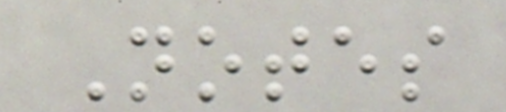Notes
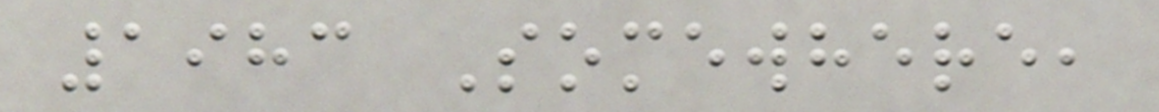1983 Somewhere,
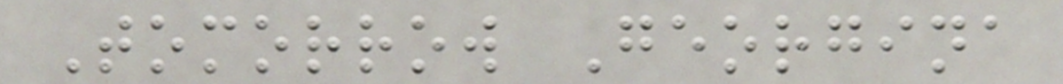Tomorrow Georgina
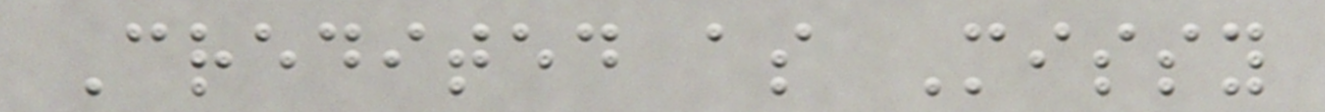Credited as Missy
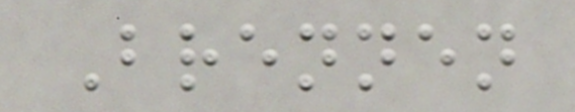Brennen
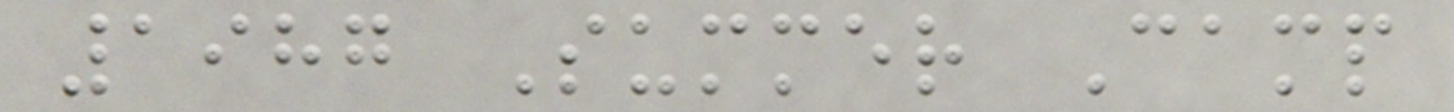1987 Summer Camp
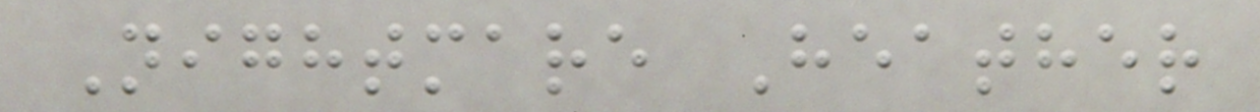Nightmare Heather
